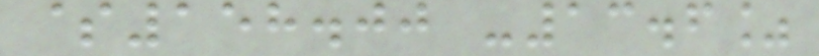$158.00 -13.6%
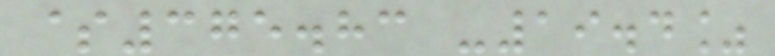$375.83 -19.4%
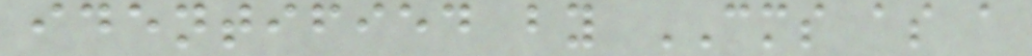identified by CMS as a
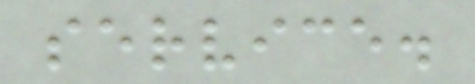service.
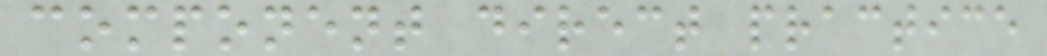component direct practice
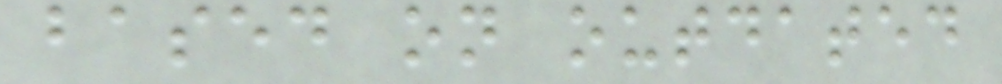based on outdated
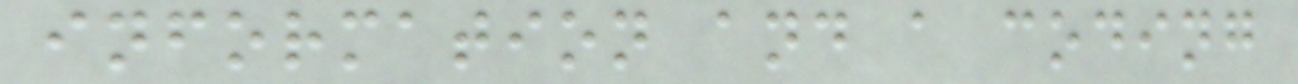information and a coding
